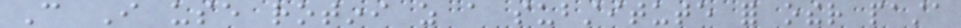Can I use rotini as a substitute for other pasta
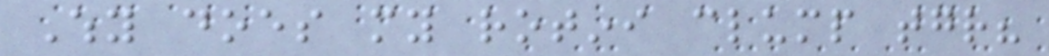Why does my rotini clump together?
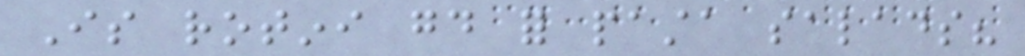Is rotini good for pasta salads?
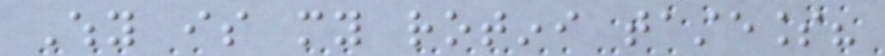Why is my rotini tasteless?
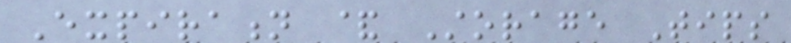Expiration & Storage Tips
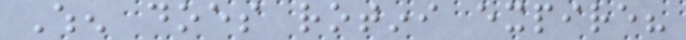When does rotini expire?
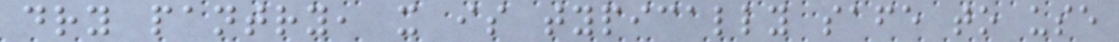dry pantry, it is typically safe to use
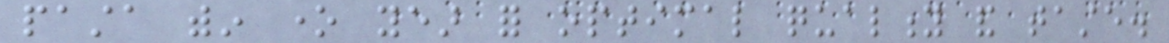pasta within one year for optimal quality and taste.
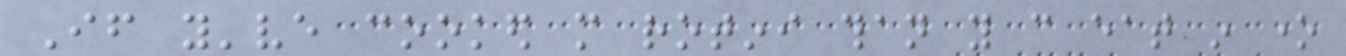If you've cooked more rotini than you can eat in one
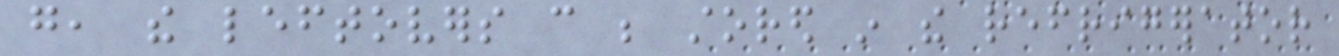go, the leftovers can be stored in the refrigerator
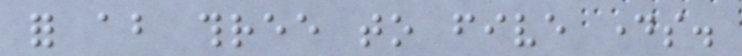for about three to five days.
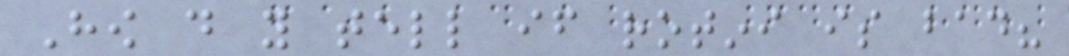How do you tell if rotini is bad?
